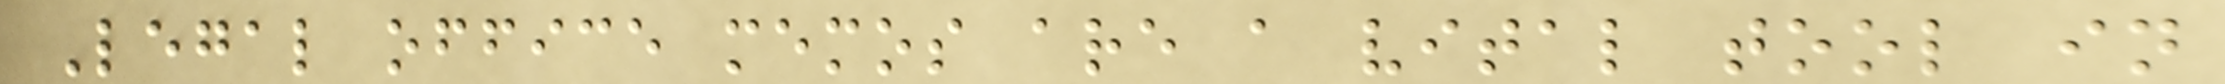Legal office memos are a vital tool in
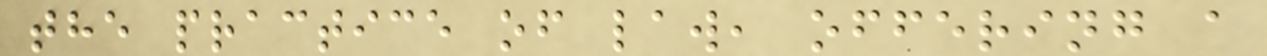the practice of law, offering a
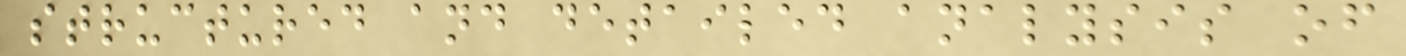structured and detailed analysis of
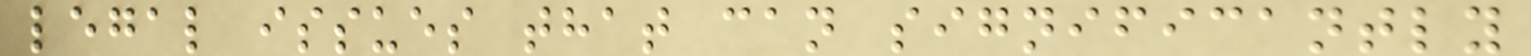legal issues that can significantly
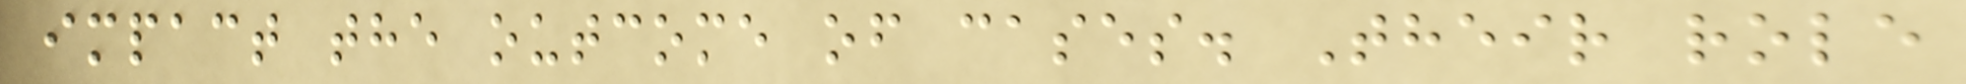impact the outcome of cases. Their role
